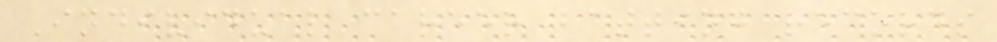Individual career batting records
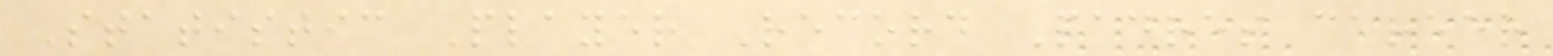Statistic Player Record Padres career
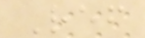Ref
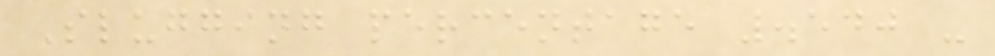Slugging percentage .540 -
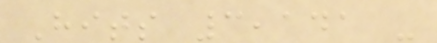Hits 3,141 -
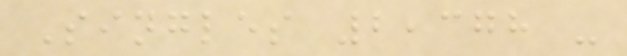Singles 2,378 -
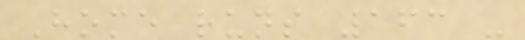Home runs 163 -
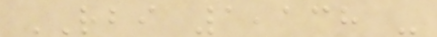RBI 1,138 -
